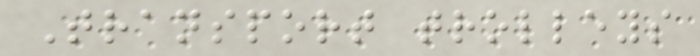Transport trolleys
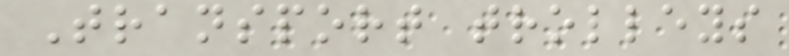Transport trolleys
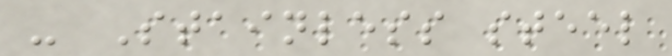- Stainless steel
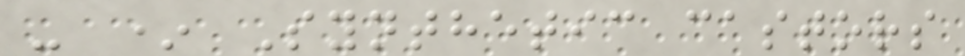- * Synthetic castors
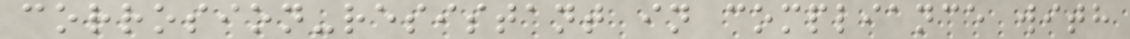corrosion-resistant in compliance with
